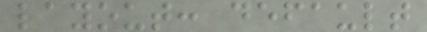layout: default
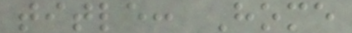title: Home
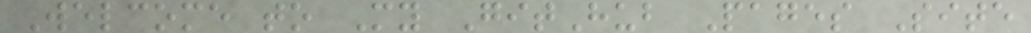Welcome to My GitHub Pages Site
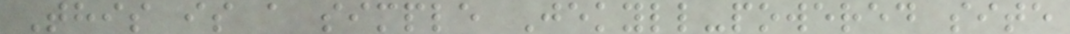This is a simple Jekyll-powered site
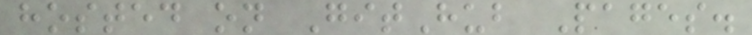hosted on GitHub Pages.
